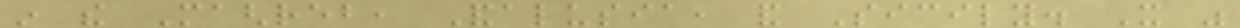in the Maghreb, Andalusia, and Sicily. It was
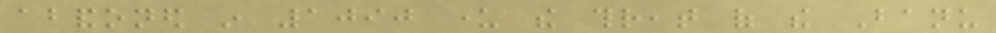abandoned in 1090 under the threat of the Banu
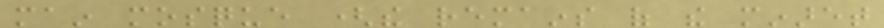main mosque (the remains of the minaret
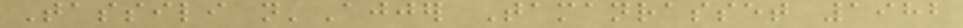Tassili n'Ajjer Tamanrasset 1982
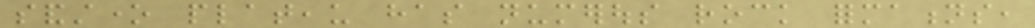sandstone plateau has numerous rock formations,
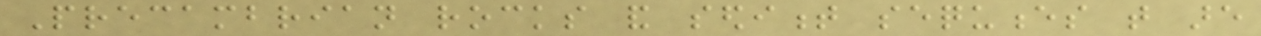Precambrian rocks and sediment sequences that are
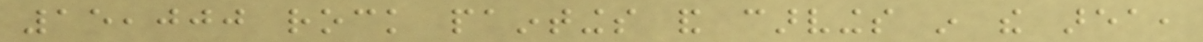15,000 rock paintings and carvings in the area,
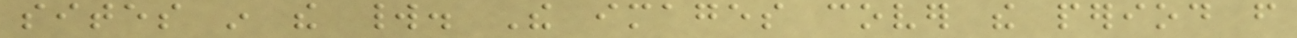sites in the world. The images cover the period from
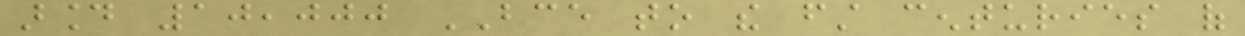around 10,000 BCE to the first centuries of
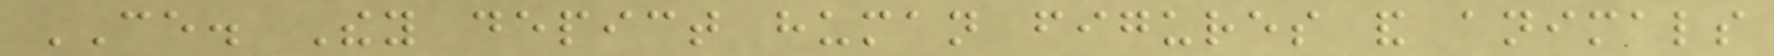CE. They depict human figures and animals
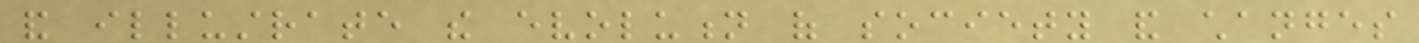and illustrate the evolution of society and changes
